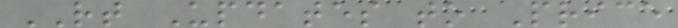RT Updates to Price
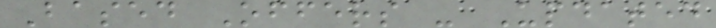Based Offers - Updated
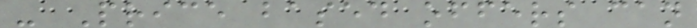- Price based offers can
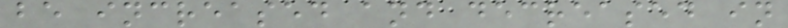be increased and decreased in
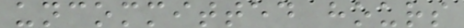uncommitted hours
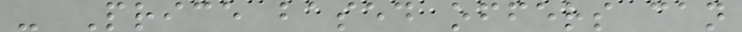- Price based offers can
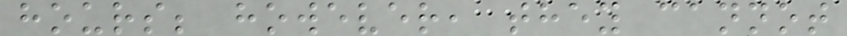hours; however, they cannot
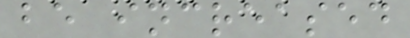be increased
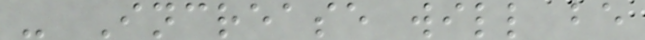- Increase will be
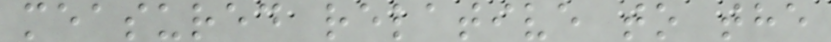measured relative to the
